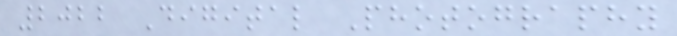2022 Digital Photography
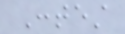Contest
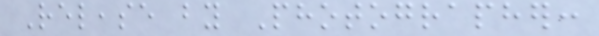Release by Photographer:
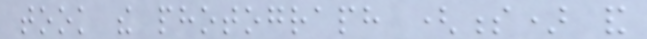took the photograph (s) and
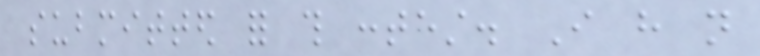submitted for this contest. I have not
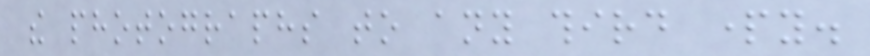the photographs to any third party.
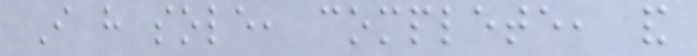I have sole, complete, and
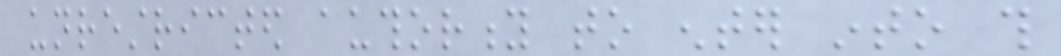unrestricted authority to enter into this
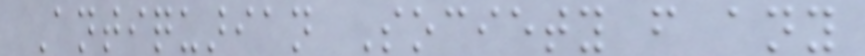Antiquarian Society from any
